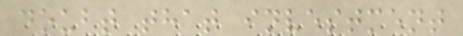doubt that investment
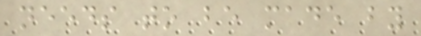needs to be made by
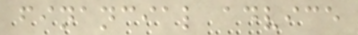financial advice
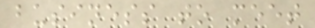business to meet
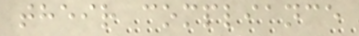their compliance
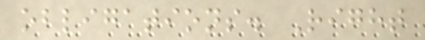obligations. Right
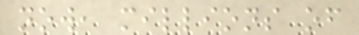now, millions of
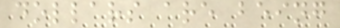dollars are being
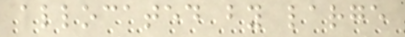allocated by large
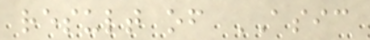result of ASIC
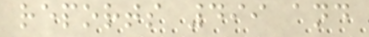reports 499 and
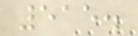515.
